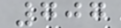707
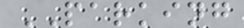PARKING
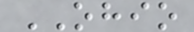OHIO
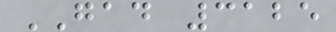GAD 3125
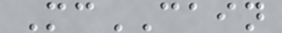McCAIN
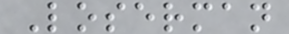Loserman
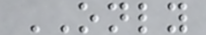ONLY
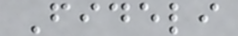Fideli
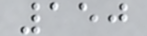150
